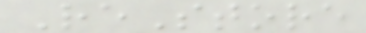ReStore
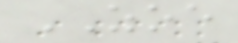ZOE
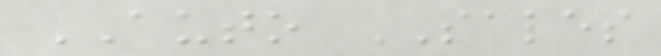AUTO SALES
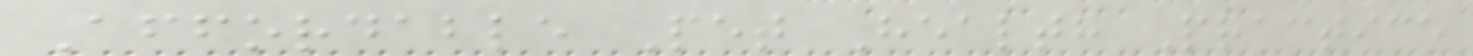Affordable Pet Health Practice
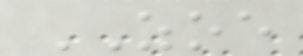ZOE
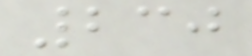230
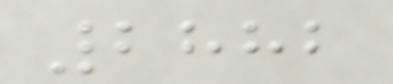2882
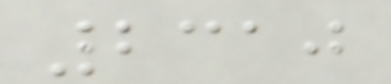2310
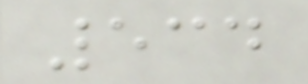534
